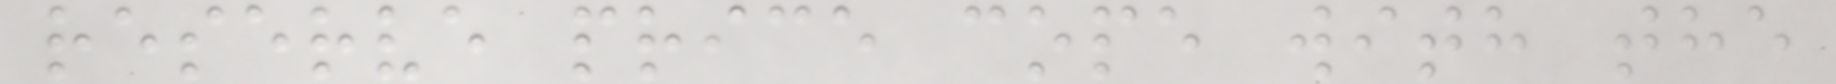reserve price cope with the
